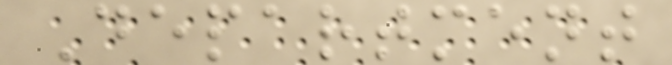Department
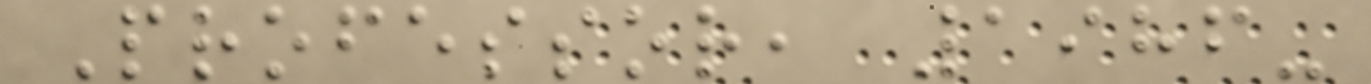Professor, 1986-
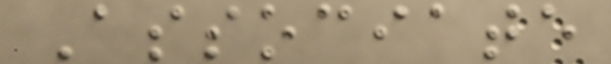Associate
